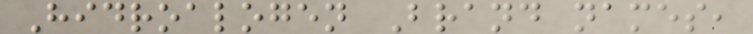Hidroalogen Brand names,
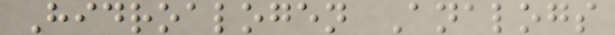Hidroalogen Analogs
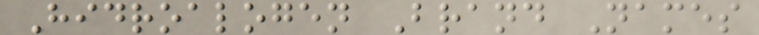Hidroalogen Brand Names
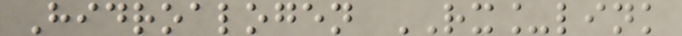Hidroalogen RX_link
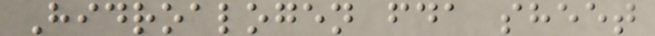Hidroalogen fda sheet
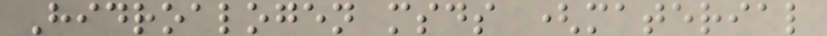Hidroalogen msds (material
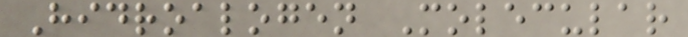Hidroalogen Molecular
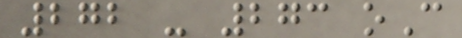272 - 273 oC
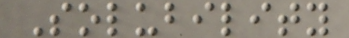Solubility
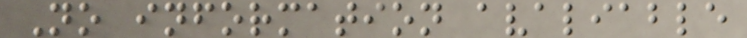No information avaliable
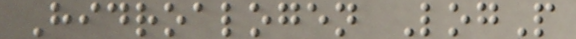Hidroalogen LogP
